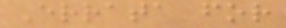Errata for
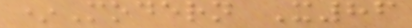*Modern X86
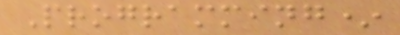Programming*
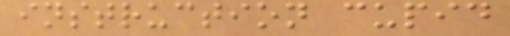instruction cupid
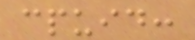cpuid:
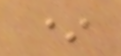*
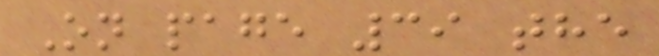On page 39 the
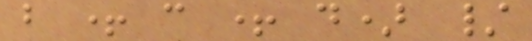b + c + d) /
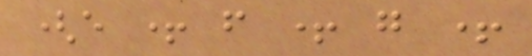(e + f + g +
